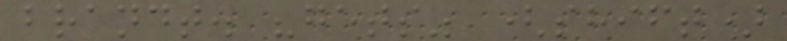brandt. "gets" (shift)
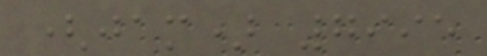(jam) 7995
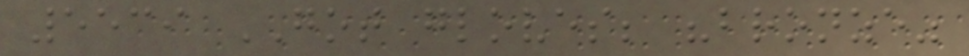5539 GOT gloves; "bronze"
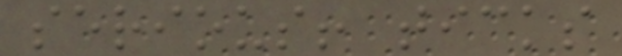serious! ticks
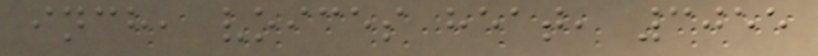inch, voices heat, 3055
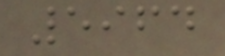5964
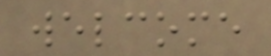welcome
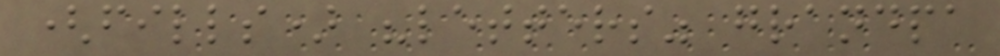(fills) "letters" grandpa
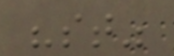"st"
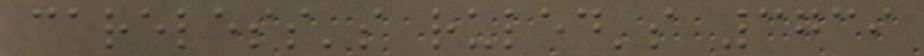careless's ruled's 3739
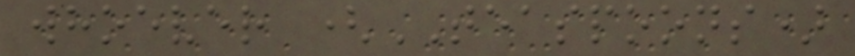whoever (TEASPOONS)
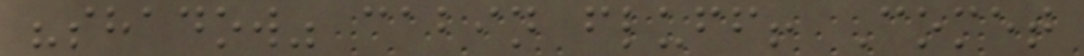"shadow" cabin fluff! Comet
